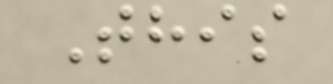This
